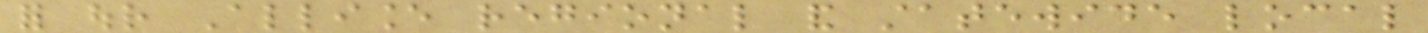for our Alliance regional and statewide local
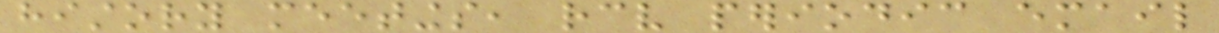history meetings, receive periodic email
